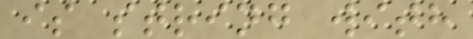is string with
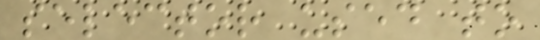selector used to
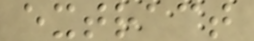extract
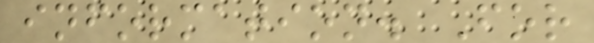information. For
